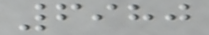6980
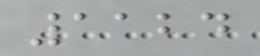1124
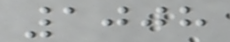1008
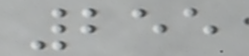255
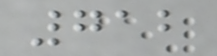712
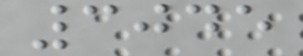3045
